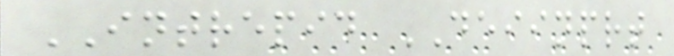INTREPID DEIINPRT
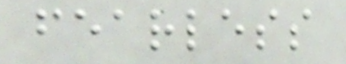fearless
